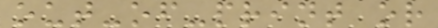out-of-print or
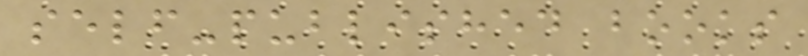self-published books
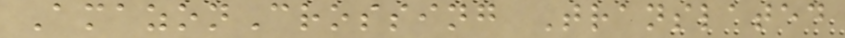AmazonCrossing Translated
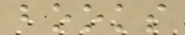books
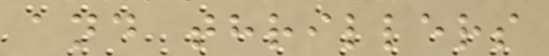and thrillers
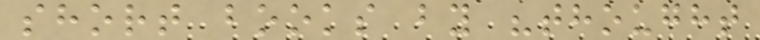short books by "thought
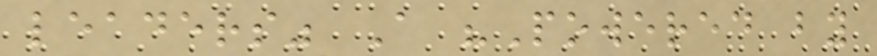leaders" A "Powered by
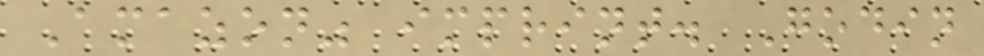Amazon" imprint. Godin
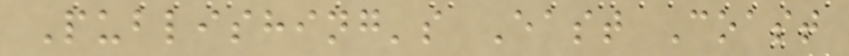Publishing's East Coast
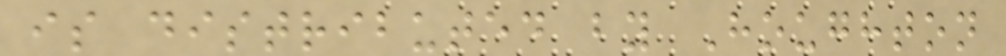is distributed by Houghton
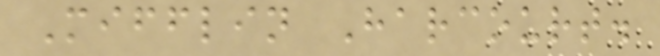Mifflin Harcourt.
